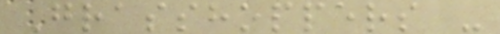Grasshoppers -
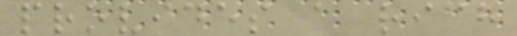provides a rich
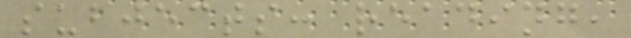subjects: reading,
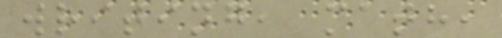writing, math,
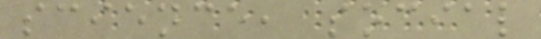science, social
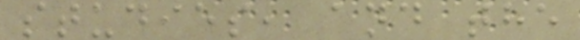studies, and the
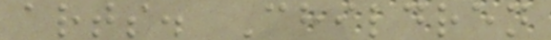arts. Children
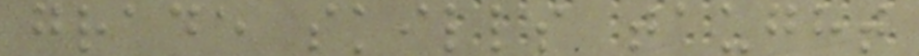grade skills taught
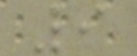9
